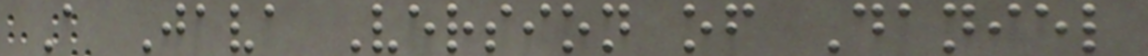A Java Version of Daniel
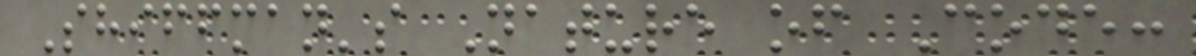Shiffman's Nature of Code:
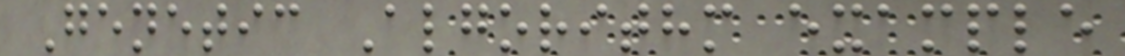Genetic Algorithm example
